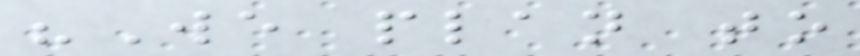"We plan to
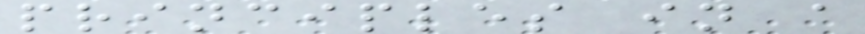principles in a
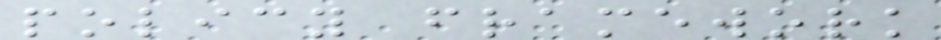policy framework
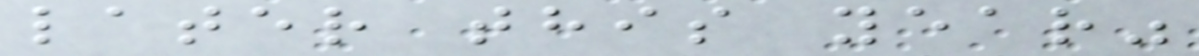later this year"
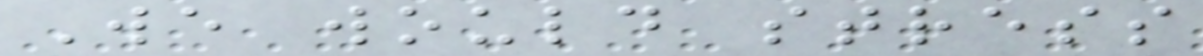We would stress
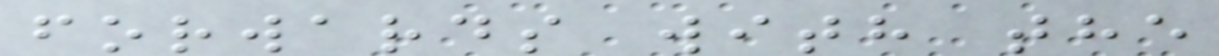forwards with the
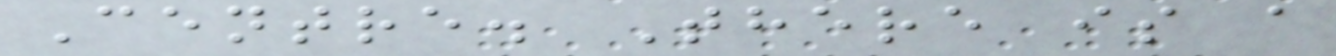Centre. There is a
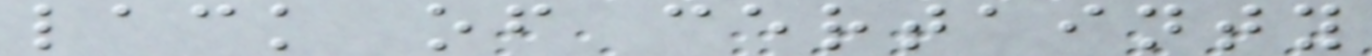lack of certainty
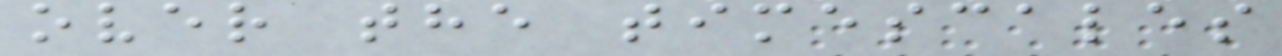over the timescales
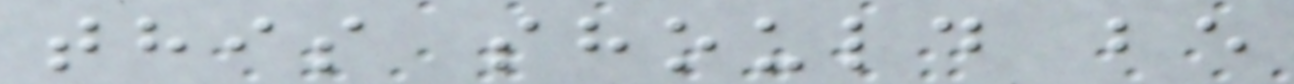this should be
